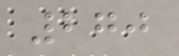270
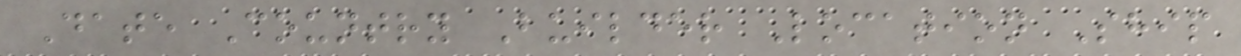Date Country Builder Location Ship
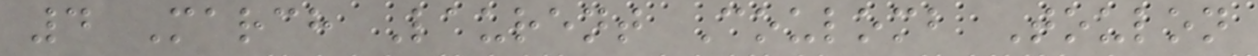4 March Laurent Coulomb Toulon
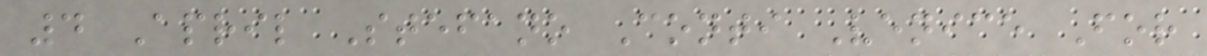4 April Stefano Conti Venice For
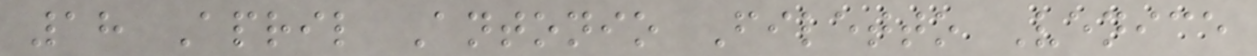18 April Antonio Filetto Venice
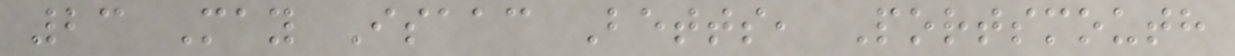23 May Isaac Betts, Portsmouth
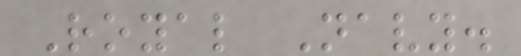Royal Navy.
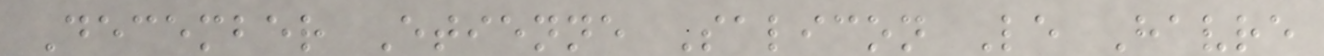December Etienne Salicon Le Havre
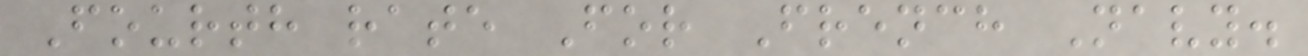Fourth rate For French Navy.
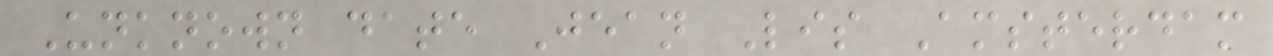Unknown date Jean Lis Amsterdam
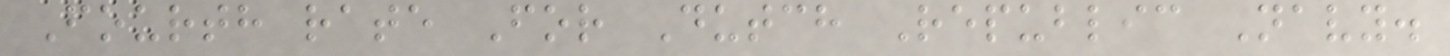Fourth rate For Dutch Republic Navy.
